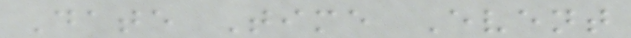Date Time Event
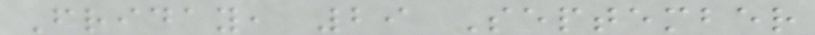Friday, 29 September
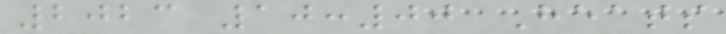2023 10:00 Heats
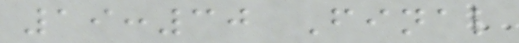19:30 Final
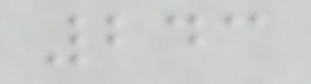243
